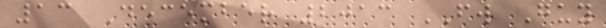13 December 2013 FW Guy
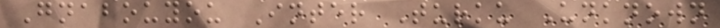Gnabouyou Inter Turku Unknown
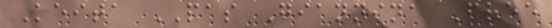Keita PAS Giannina Free
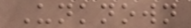Unknown
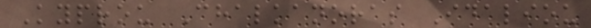Kyprou Chalkanoras Idaliou
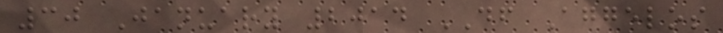30 January 2014 DF Aggelos
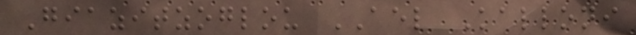Giazitzoglou AEL Kalloni
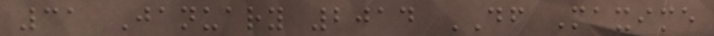31 January 2014 DF Maxime
